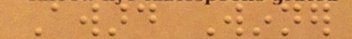Award Winner
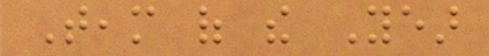Team of the Year
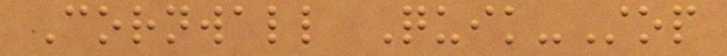Cornwall Quik-Stop
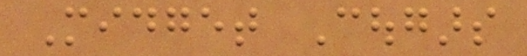Midget Cougars
